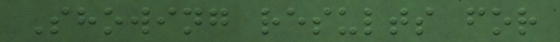Showing results for
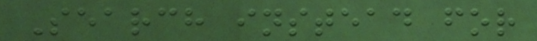Search instead for
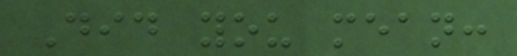Did you mean:
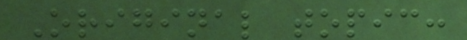Original topic:
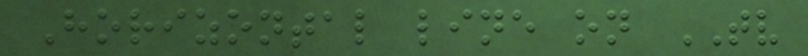Horizontal line on TV
